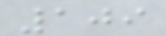109
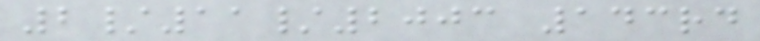2/11/2003 143rd
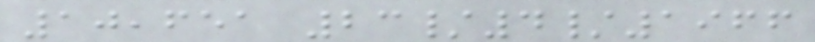10,651 23/4/1966
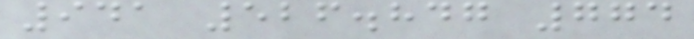941 526.847 774
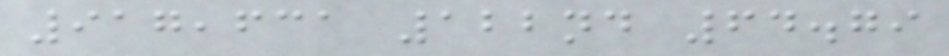917,631 122nd 64.79
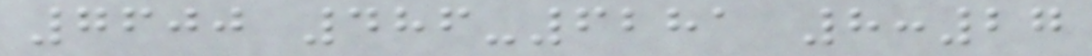7600 486-6281 8:27
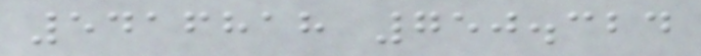5416818 750.324
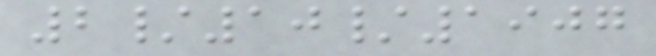2/10/1907
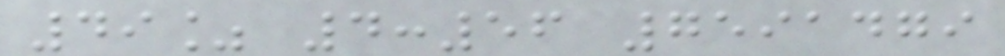49% 4:56 7591479
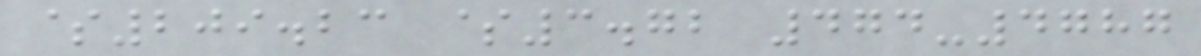$209.23 $3.72 474-4787
